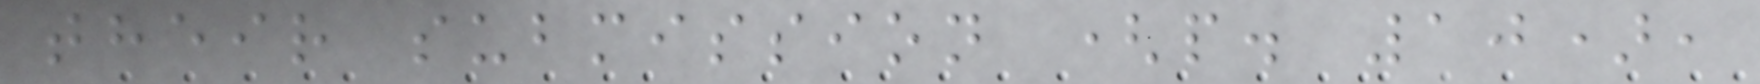their submission (p. 10),
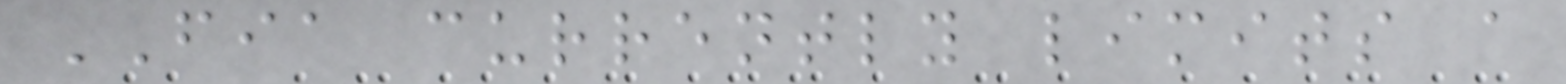FIA currently limits a
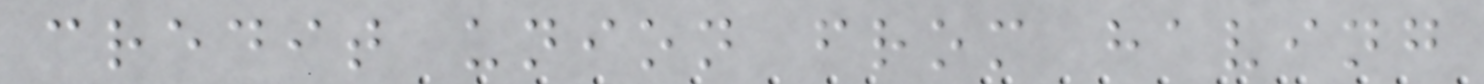credit union from having
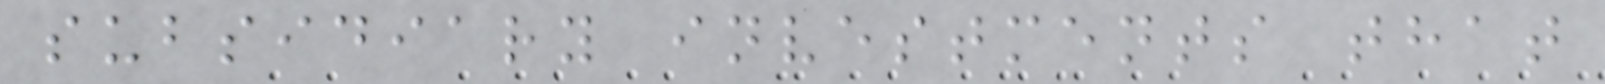subsidiary investments that
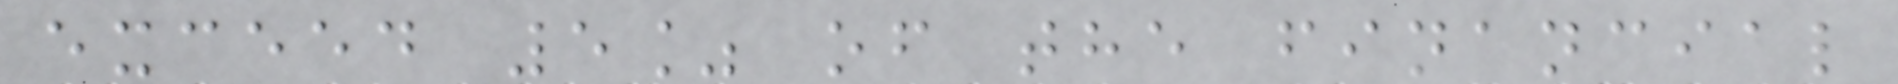exceed 5% of the financial
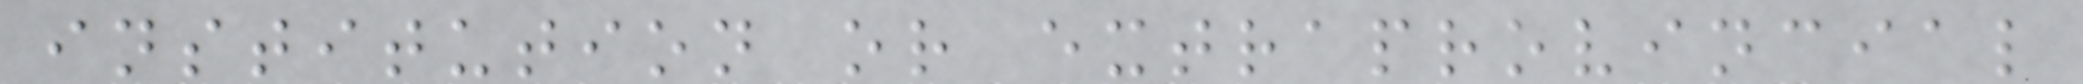institution or extraprovincial
